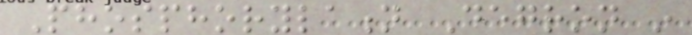Phosphorylation Degron in
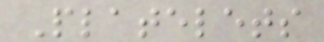Platelets
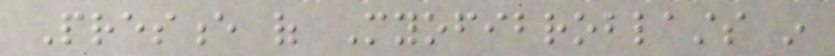Presence of Myofibroblasts in
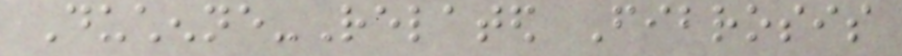Duchenne-Related Fibrosis
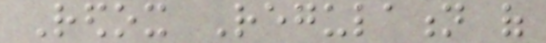Redox Regulation of
